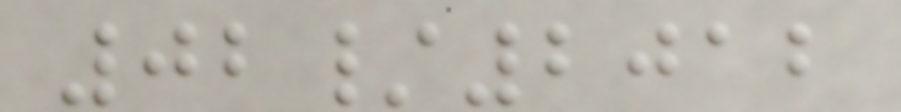02/2012
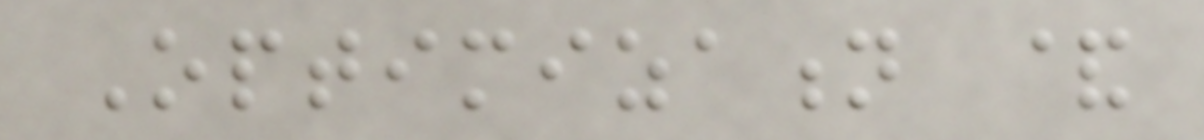Optimization &
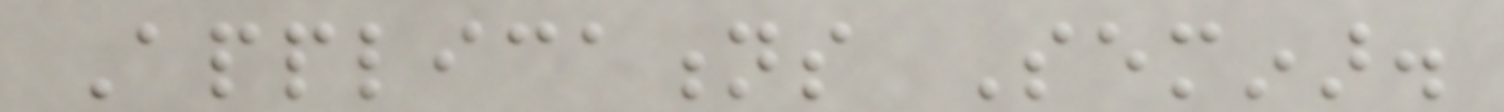Applications Seminar.
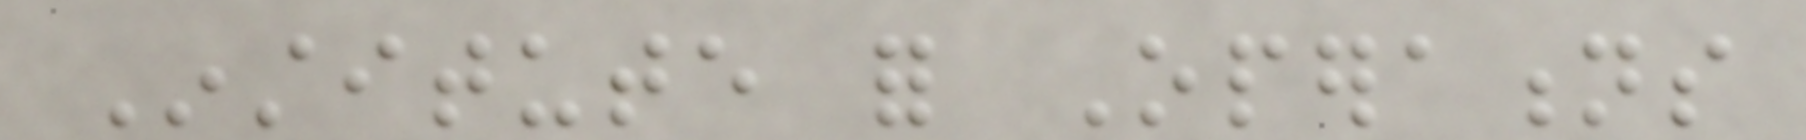Institute for Operations
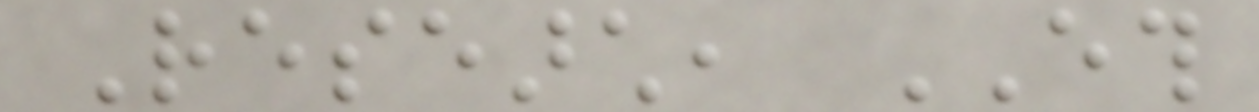Research, ETH
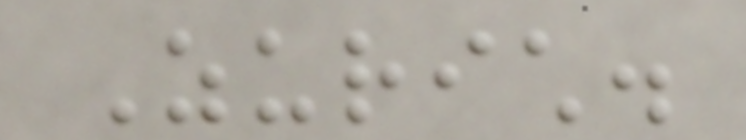Zurich.
